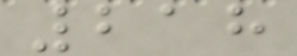218
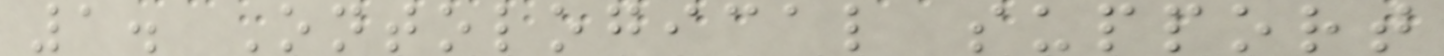1. Ontological support
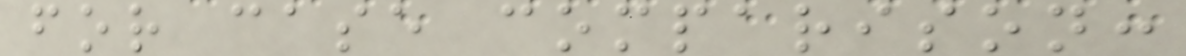for case comparison:
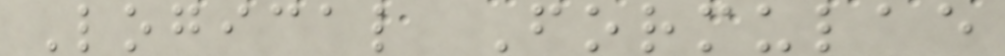Logical Formulae
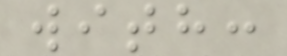with:
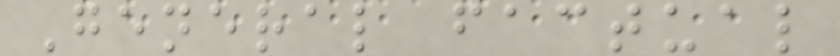General factual
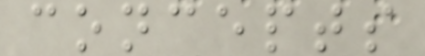concepts
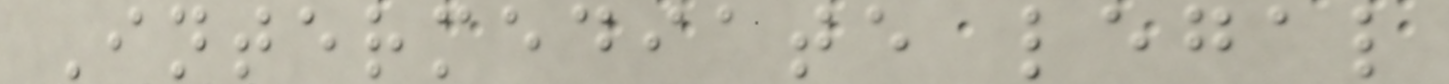Intermediate legal
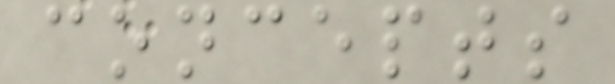concepts
